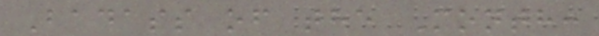Badass of the Month:
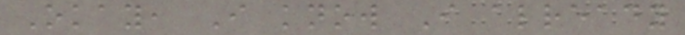Okay, I know I already
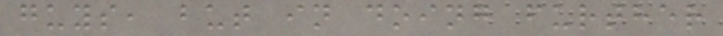guys, but in doing further
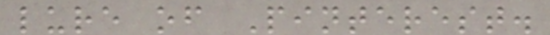lure of Pinterest.
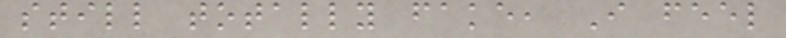still totally fake, I feel
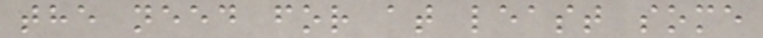the need for at least some
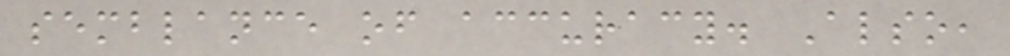semblance of accuracy. Also,
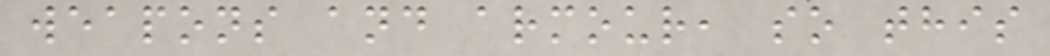weapons and armour, so this
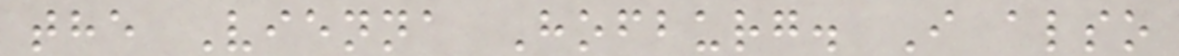the Vienna Hofburg. I also
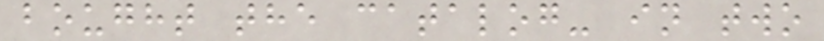bought the catalog- in two
